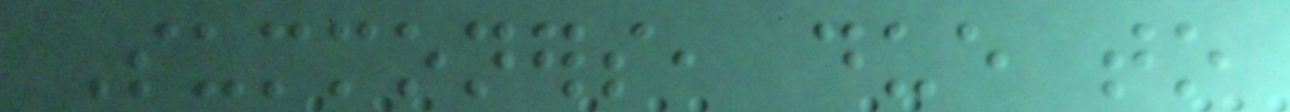Summoners, due to
